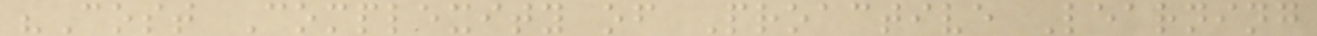"Cost Complexity of Proactive Learning
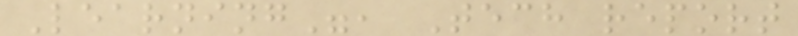Learning", Tech report
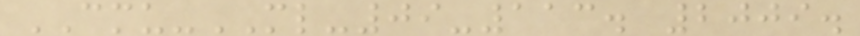CMU-ML-09-113. 2009.
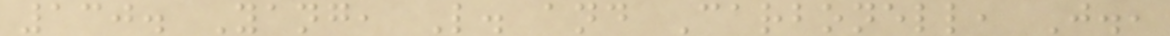130. Yang, L. and Carbonell, J.,
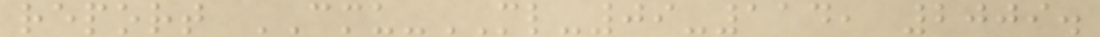report CMU-ML-09-114, 2009.
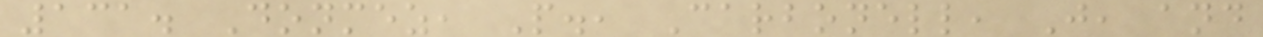131. Donmez, P., Carbonell, J, and
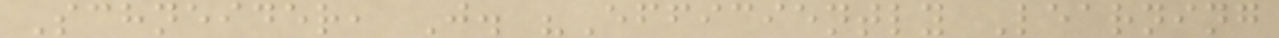Schneider, J. "Efficiently Learning
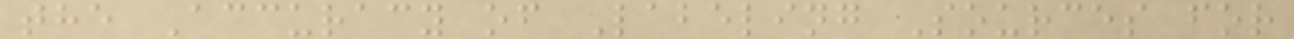the Accuracy of Labeling Sources for
